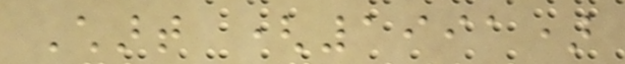Chart (1991)
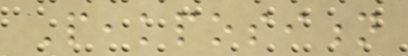Peakposition
